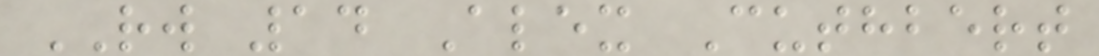RW 14 Alex Cuthbert
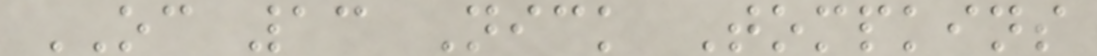OC 13 Nick Tompkins
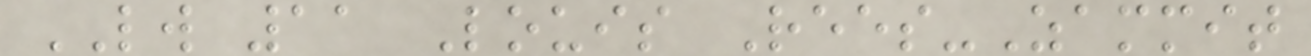LW 11 Louis Rees-Zammit
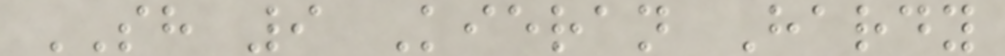SH 9 Kieran Hardy
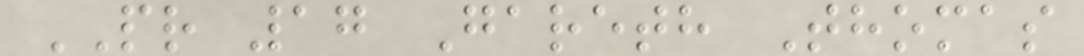PR 17 Gareth Thomas
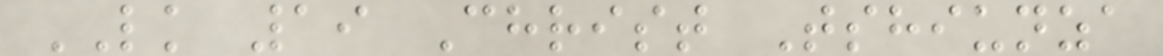LK 19 Christ Tshiunza
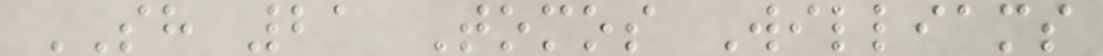SH 21 Tomos Williams
